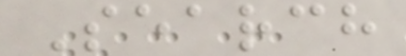Search
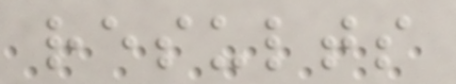results
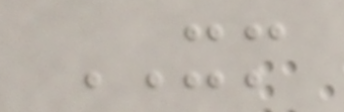XM
